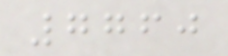7760
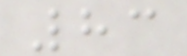83
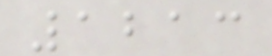1213
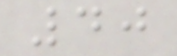40
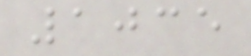1035
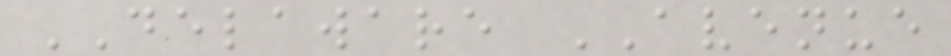DELAWARE AVENUE
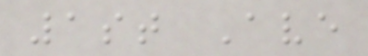1st Ave
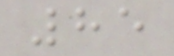85
